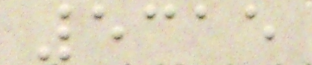5315
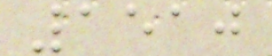1510
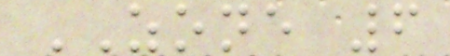ZONE 6
